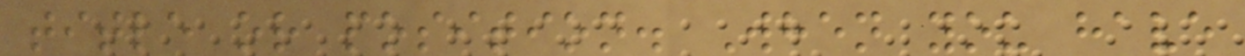title or position. When you have
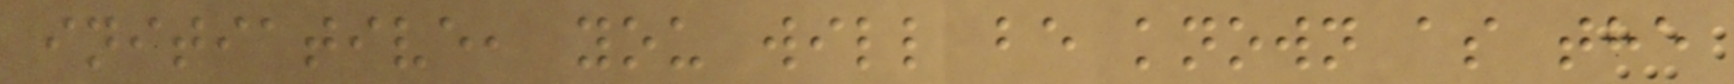initiative, you will be known as the
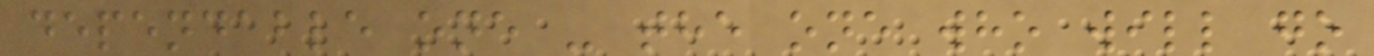dependable one - the one who will go
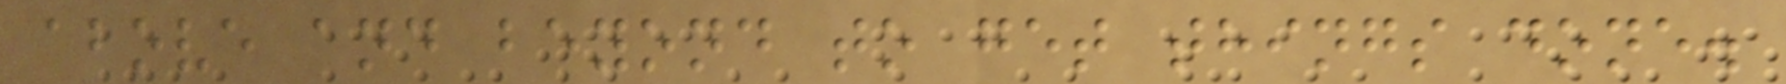above and beyond to get things done.
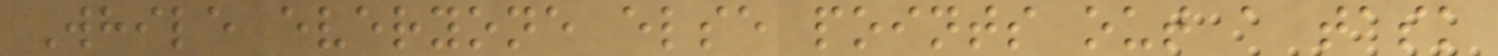While everyone else points out a task
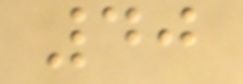40
